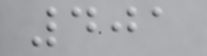401
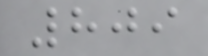809
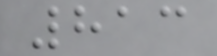813
